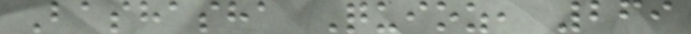Bashasha Quioz, 269
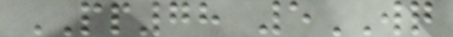PP78 5WQ
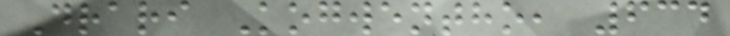Drari Kogwentho, 634
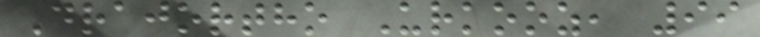Drajortho Urkooz, 99
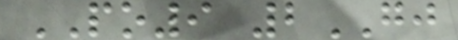PO9 2GJ
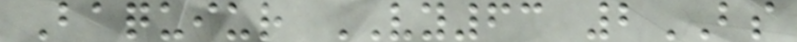Baquiur VY63 2BS
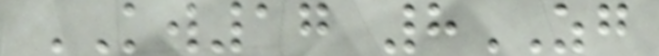KW17 8ZG
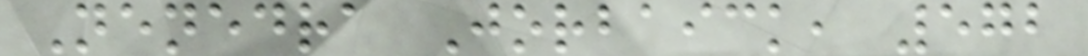Nenedra Jorbaick, 572
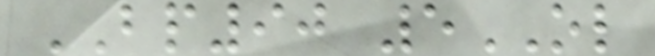BP90 5OL
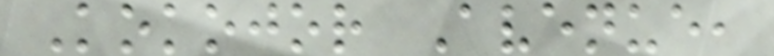Kokojor Avenue,
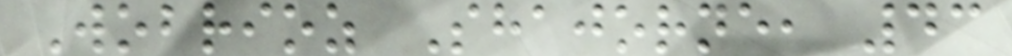Wobrioz Shajorne, 43
